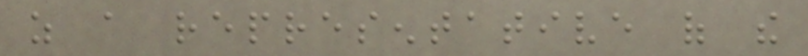as a representative of the
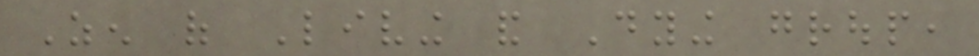Zen of Living and Dying group,
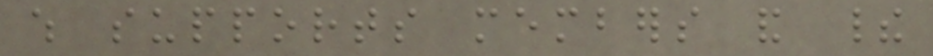which supports members and their
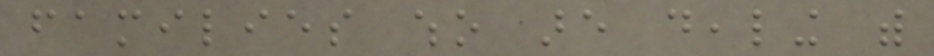families who are dealing with
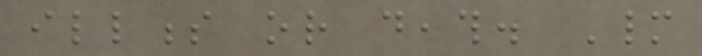illness or death. Many
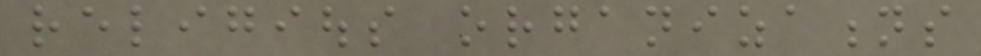religious organizations
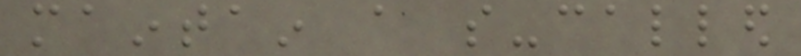maintain a so-called
